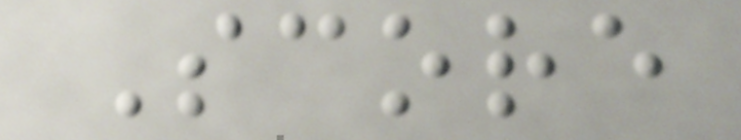Score
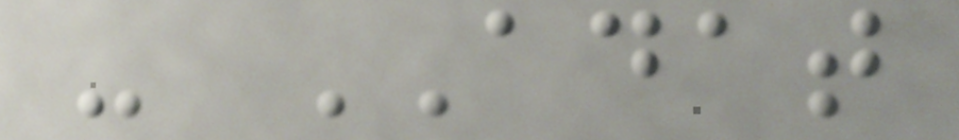- ADAT
